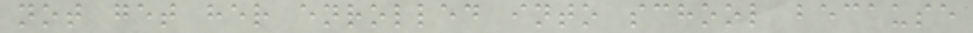not get her enrolled into school because
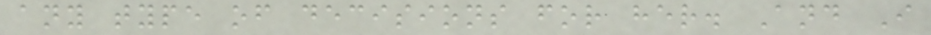any type of decisions for her. And I
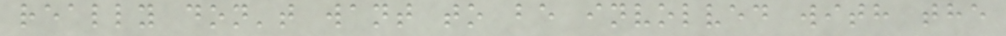really don't want to be involved with the
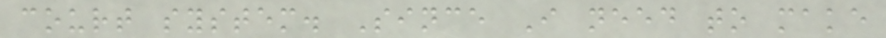court system. Since I need to make
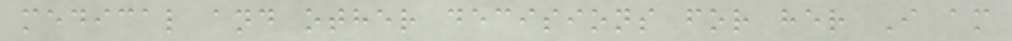medical and other decisions for her I am
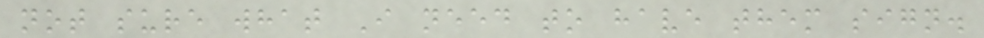not sure what I need to have them sign.
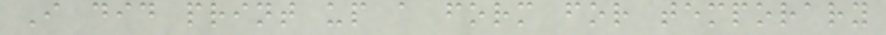I did print up a form for temporary
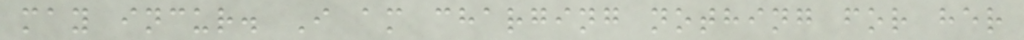may incur. I am charging nothing for her
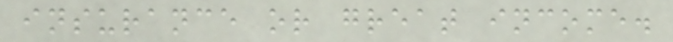insurance or great income.
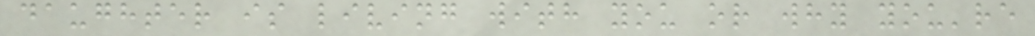daughter is living with you or why you're
